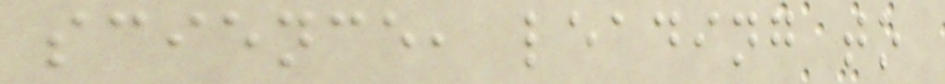science, leading to
